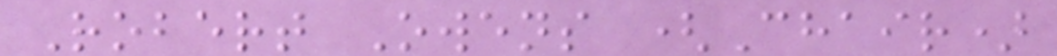Robert Owens (Chair)
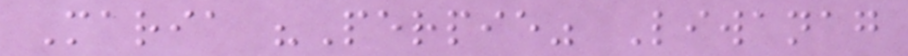Maria "Perpie" Liwanag
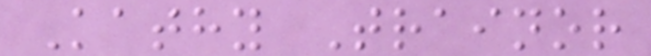Kathy Trainor
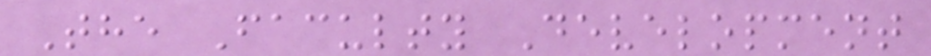The Faculty Development
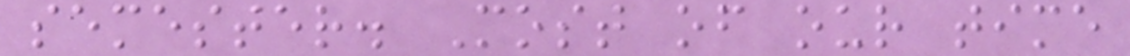semester. Most of our time
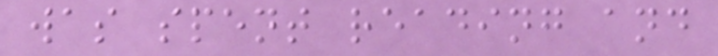was spent reading and
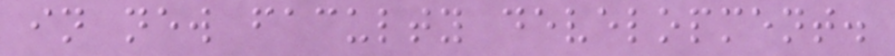in new faculty development.
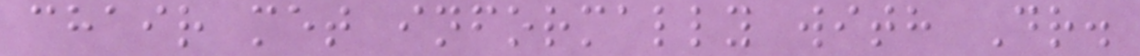chair met informally with Dr.
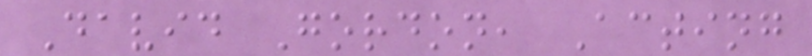David Gordon, Acting
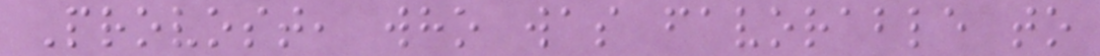Provost, who was favorable to
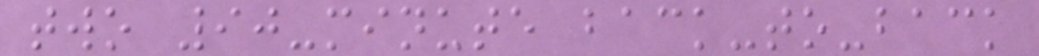two 90-minute back-to-back
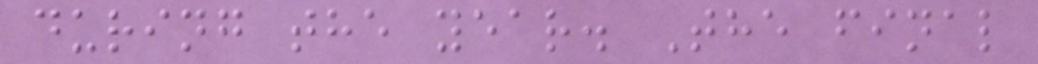during the year. The final
